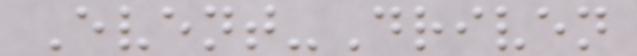Event-Driven
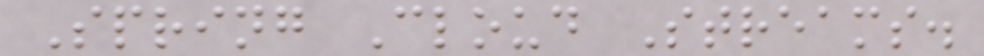Spring Cloud Streams.
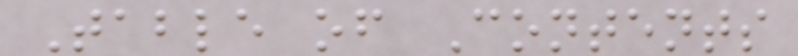Table of Contents
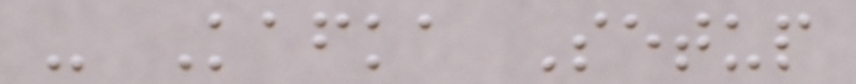- Kafka Setup
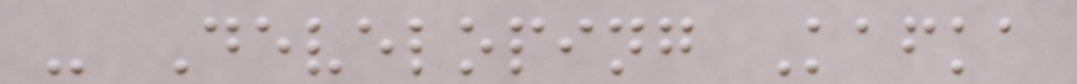- Developing Kafka
